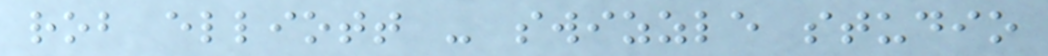rob elliott - swizzle studio
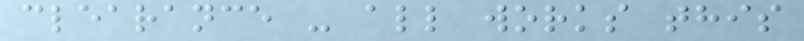clearance - all works this
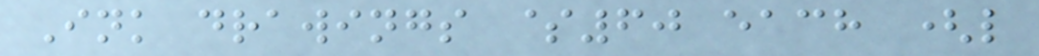Ink drawings $60 each (l
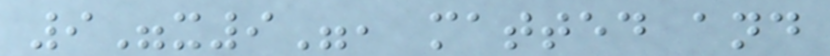9"x9", matted and
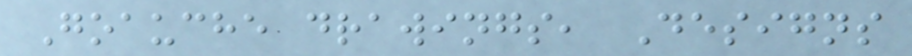Goauche drawings, Designs
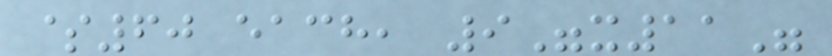$60 each, 9"x11"
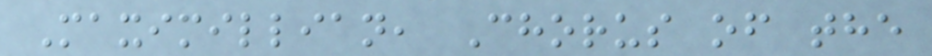Maximillian, Chorus of the
